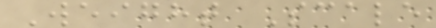Weight Scale
